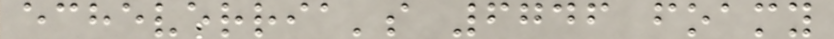echeverria's 6746 foamy
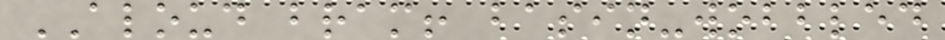ALOUD bram! basin-wobbled
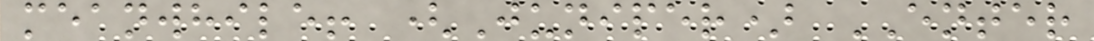meanwhile! (Juniper) ENTER
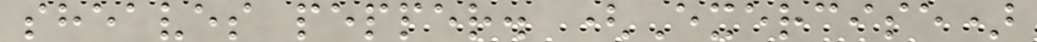sheaves pepper. (Exercise)
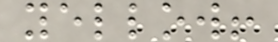yellow!
